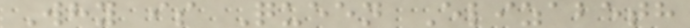Why is Queen Elizabeth
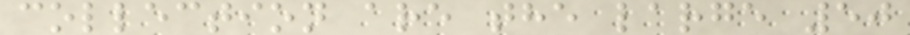collection are the large 50
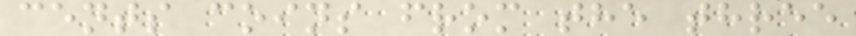cents coins from the three
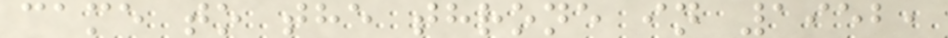came to the throne in 1952,
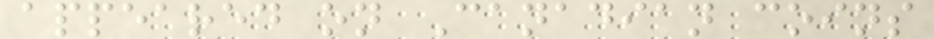appeared on Canadian coins
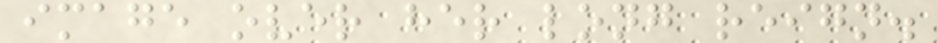image over her long reign.
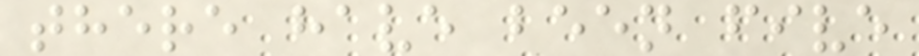there have been five
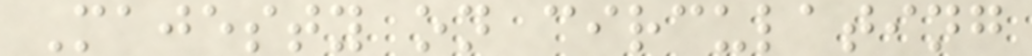Majesty on circulating
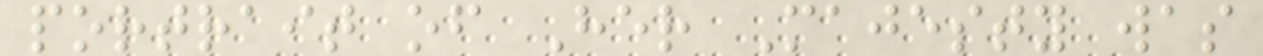portrait of Her Majesty was
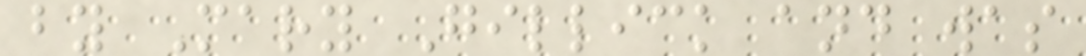by Mary Gillick and was
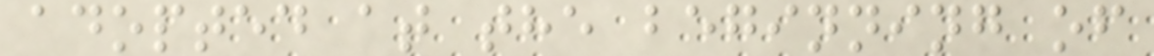adopted at the beginning of
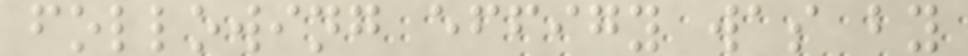following effigy was by
